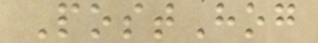PostHog
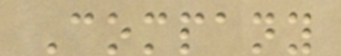Company
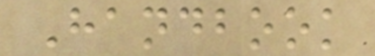Handbook
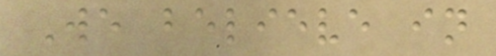We believe in
